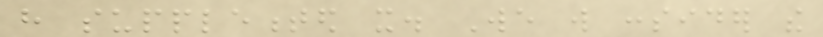have supplemented it. We will consider the
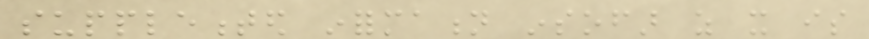supplemented information insofar as it is
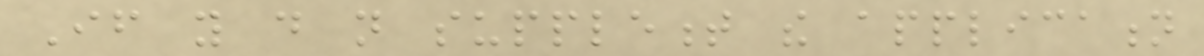If you do not supplement the application
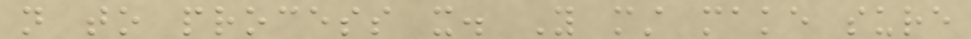not to process it. You must make sure
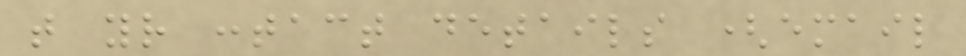that your contact details (email
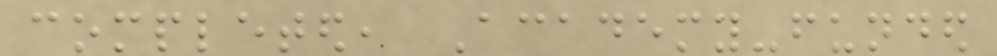completed, Academy-funded
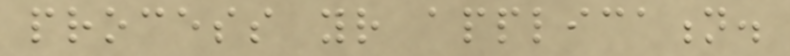process your application.
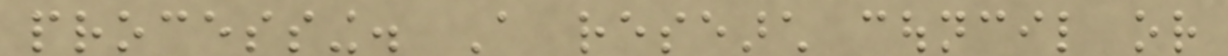processing. A research council or
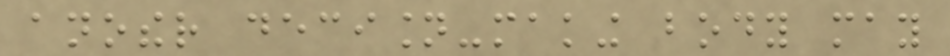another decision-making body may
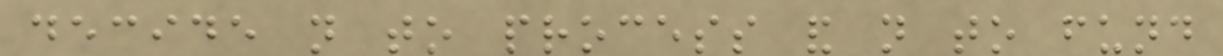decide not to process and not to fund
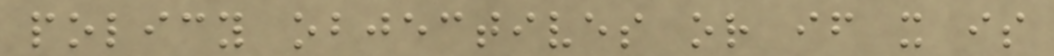policy objectives or if it is
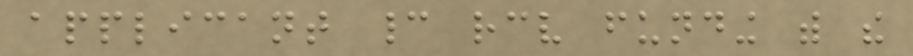applicant cannot receive funding with the
